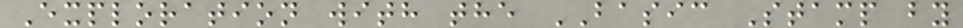Exploration with the BASIC Stamp by
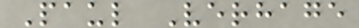Paul Verhage
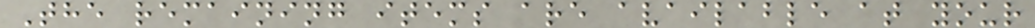The remaining items are available at your
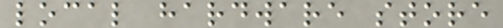local hardware store
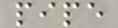pipe
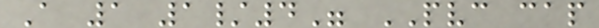A 1 1/4" PVC cap
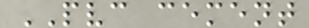PVC cement
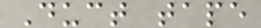Duct tape
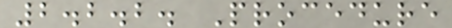2.2.2. Procedure
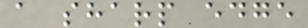a sharp edge
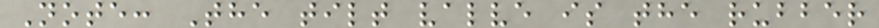Note: The tilt valve is the rubber
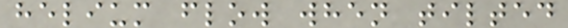helium flow when tilted
